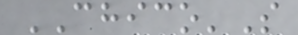CHICO'S
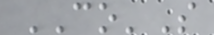CO'S
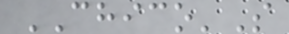CHICO'S
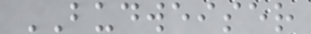BUDWEISER
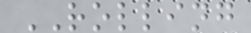ROLLING
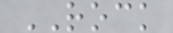ROCK
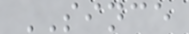SINCE
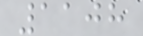1108
